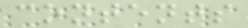contents
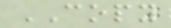COPY
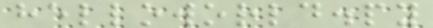helloworld.py
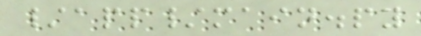/app/main.py
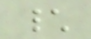\
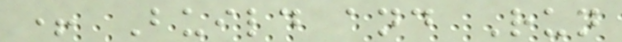+ Build and Run
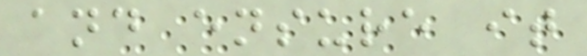and ensure it
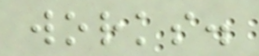works.
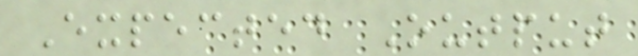Expected Output
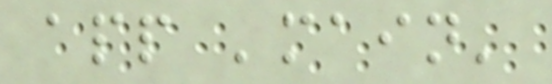app 'main'
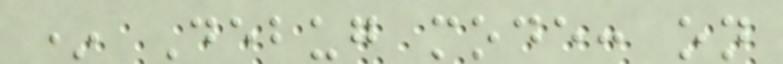* Debug mode: on
